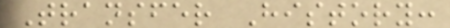Transfer History:
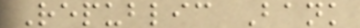Republic Bank
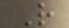R
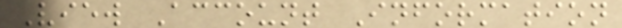View Account Information
